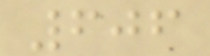606
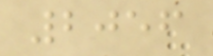2056
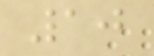10
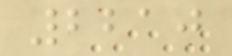2210
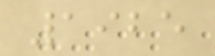1925
